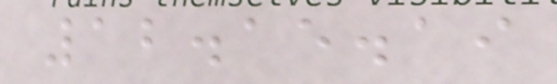12.15.19
